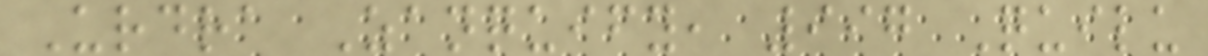Urdra Zanquify, 997 Quilu
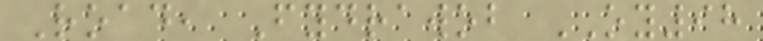Road, Fydrawob OY98
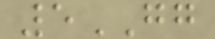5GG
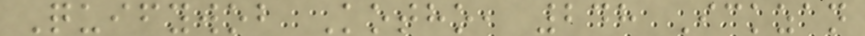Quifywob Kotho, 248 Ickzan
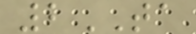2TA
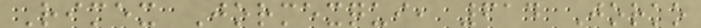Rimex Jormexqui, 614 Jorko
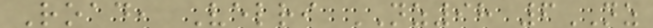Road, Velri NZ98 6NZ
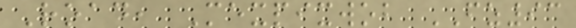Road, Mexpixwob FZ93
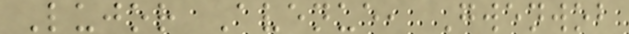Lujor Avenue, Gwenwob
